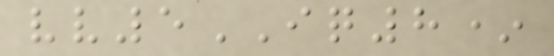vv5IQ8*
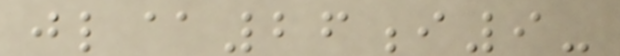jl@26i9-
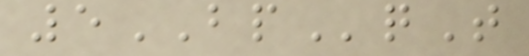5BPqT
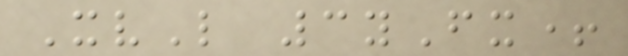XvL 3yFx+
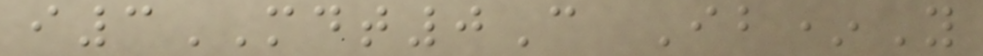i3MDT0C Ib*Y
